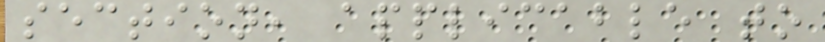section, applicable to
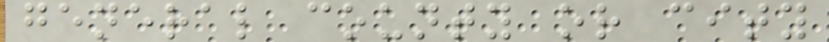general county or city
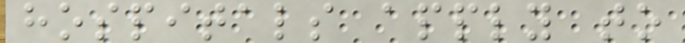hospitals apply to
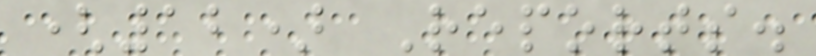(12) Reports.
